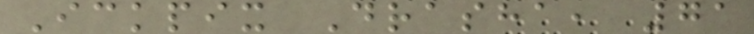Ickpix Drasha, 71
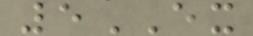5EX
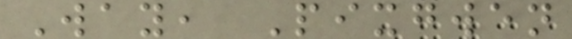Way, Pixgwen
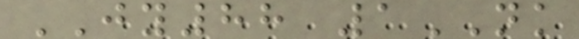JY88 1NK
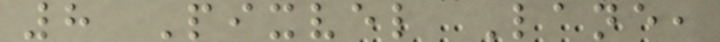8 Pixvel Lane,
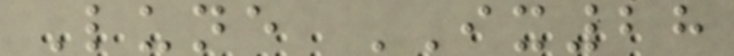Lune IX28
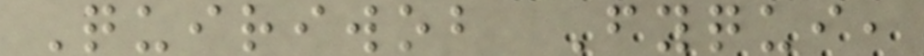Quiriwob Fyqui,
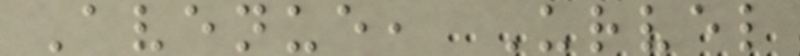Avenue, Urvel
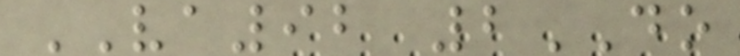VA92 2DO
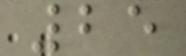25
